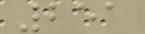251
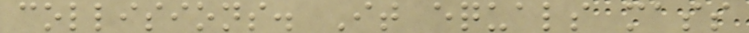collisions. It equals mass
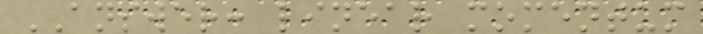ANSWER: linear momentum
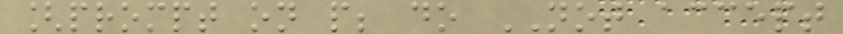[prompt on p; do NOT accept
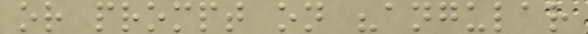or prompt on "angular
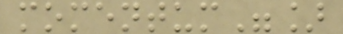momentum"]
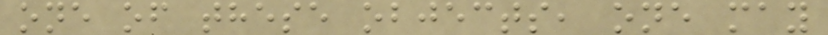one of these objects, one may
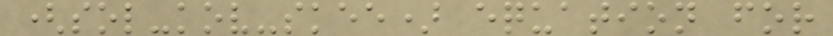(sol-kov-skee) equation for
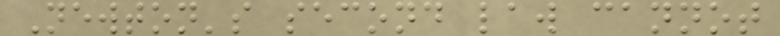Newton's second law cannot
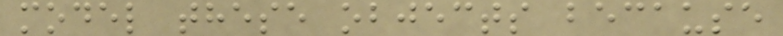model these objects because
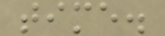time.
